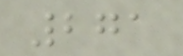271
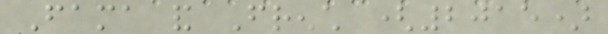Fama and French (2015)
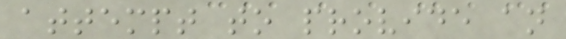attempt to provide an
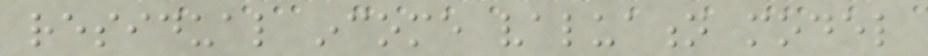residual income valuation model
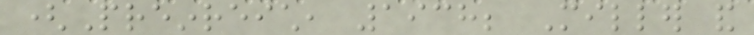(Preinreich, 1938; Miller and
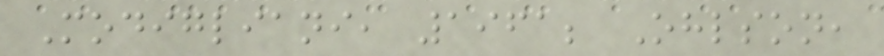Modigliani, 1961; Ohlson,
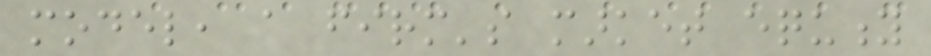model, a firm's market equity
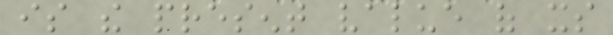is the present value of its
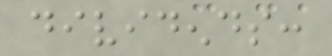dividends:
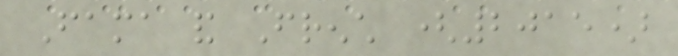Fama and French (2015)
